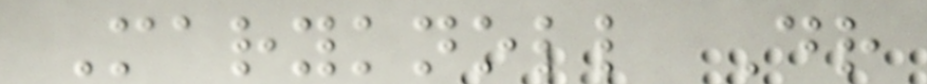Maryknoll Dr
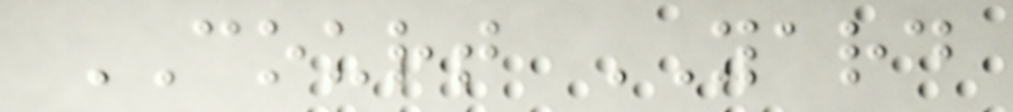COURT YARD
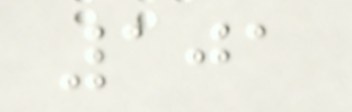101
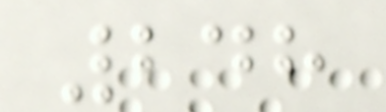248
